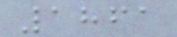1861
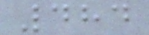484
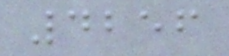4256
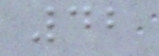42
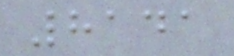8141
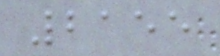2155
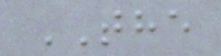THE
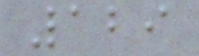129
